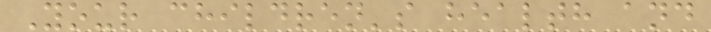Your children's health and
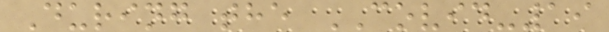During the COVID-19
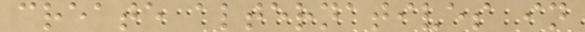create alternatives in
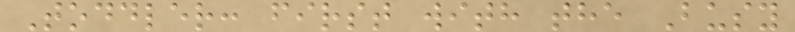Toddler: first with the Busy
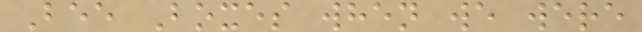Bee Boxes when we were
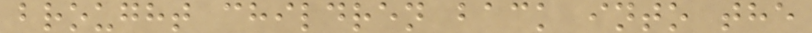brought children back into the
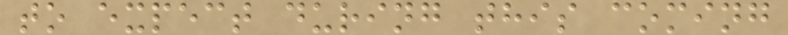to expect during this coming
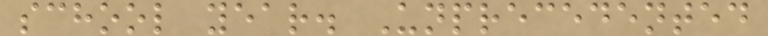school year. Unprecedented
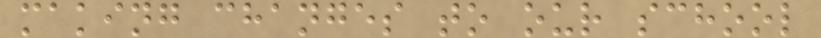making changes to our school
